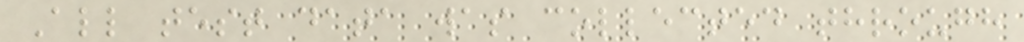All test data was collected through
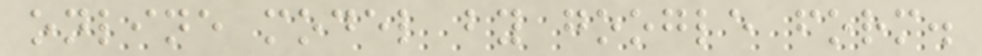online model by google form.
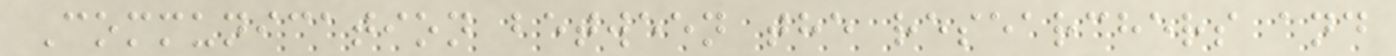Communication between the researchers and
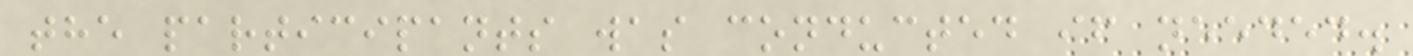the participants was conducted if needed.
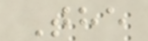The
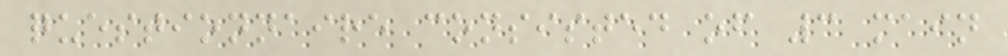questionnaire consisted of 3 main
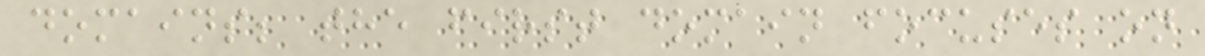domains; the first domain focuses on
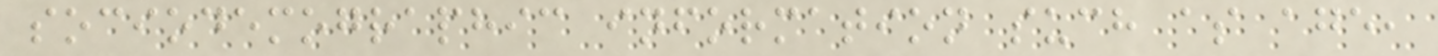sociodemographic information such as age,
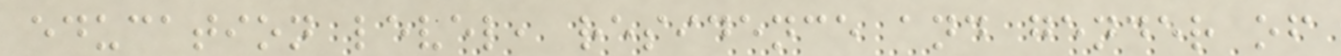education level, residence and gender of
